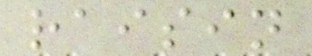raisin
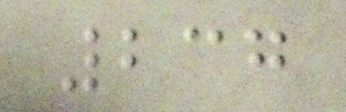237
